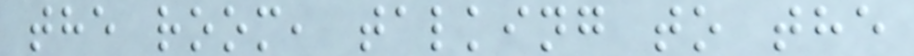the room, talking to the
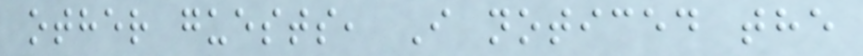other guests, I noticed the
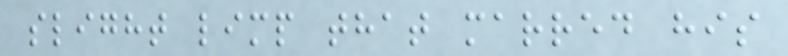slight limp that marred his
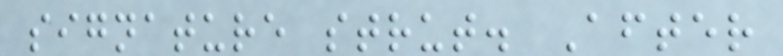signature strut. After
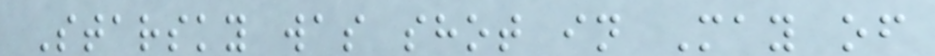Starsky was shot in May of
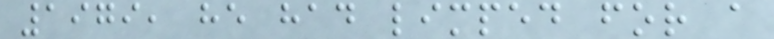1979, he had limped for a
